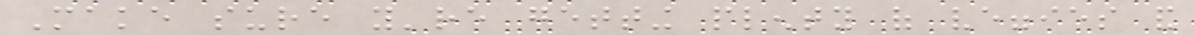Make sure you're getting plenty of veggies and
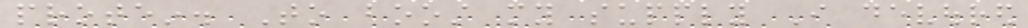protein. To boost my supply I devoured
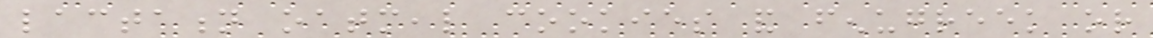lactation oatmeal cookies and fenugreek or
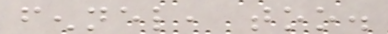fennel, too.
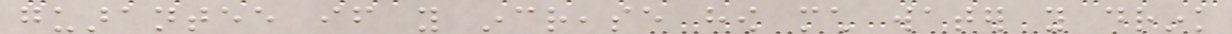guarantee if you increase how much water you drink
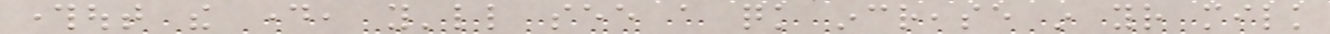throughout the day, you'll see a quick increase in your milk
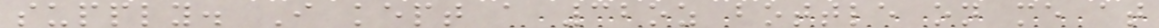supply. I kept a 32oz bottle on me at
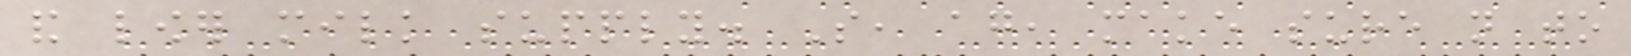and lower milk supply. So, again, make sure not to
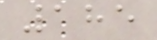185
